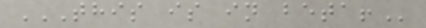THIS IS IN BETA!
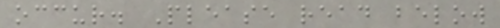occur. Please read below
